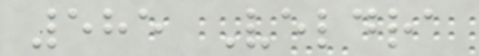585 Veldra
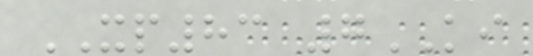XP83 7KI
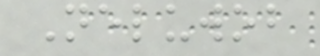Neluwob
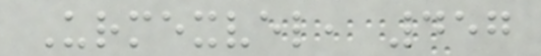Urmexvel, 457
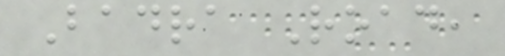Badra Road,
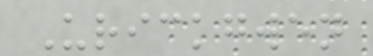Urickgwen
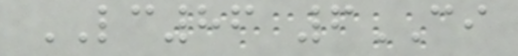LC86 6CI
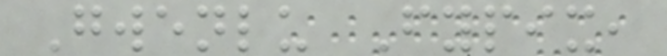Gwenlu Fypix,
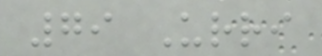79 Urri
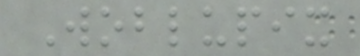Woblupix
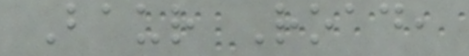Baur Road,
